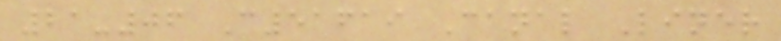21-06 C51619 Canal Liner
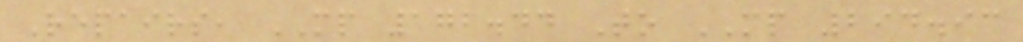Repairs, MP 172.44 To MP 294.93
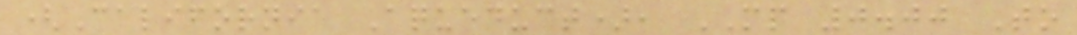(California Aqueduct), MP 0.00 To
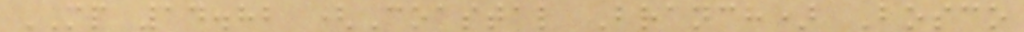MP 14.82 (Coastal Branch) Bosco
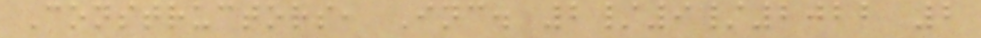Constructors, Inc. 2/9/2022 2
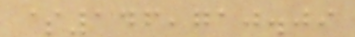$146,710.09
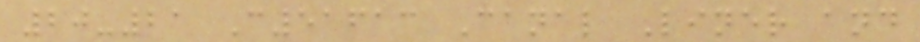20-21 C51613 Canal Liner and
